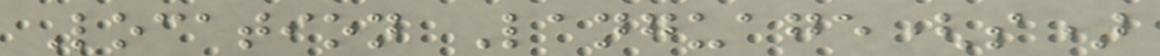Location Language(s)
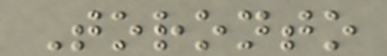Toronto
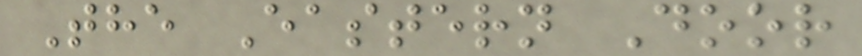The Eastern Door
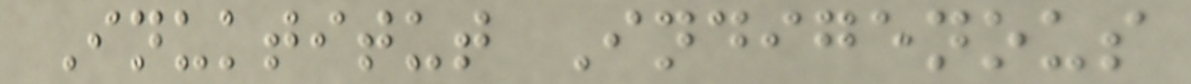Inuktitut Indigenous
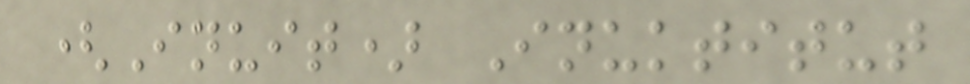(Inuit) Inuktitut
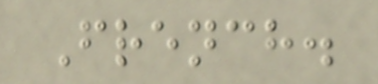French.
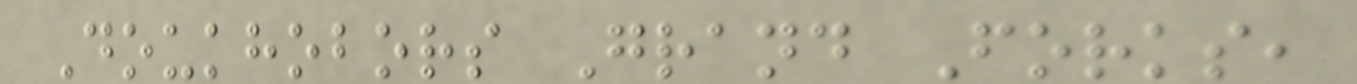Doukhobors Grand Forks,
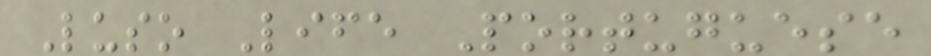Luso Life Portuguese
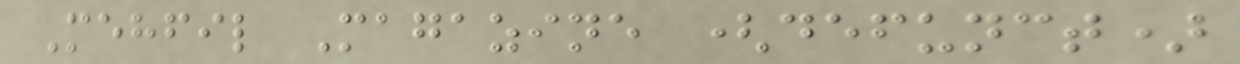Mehfil Magazine (defunct)
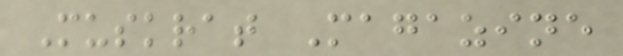Muskrat Magazine
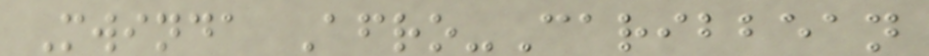Mwinda Afro-Caribbean
